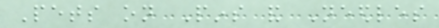Pets on Pins and Needles
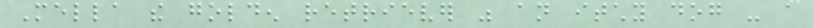Mella the golden retriever was an itchy dog - a
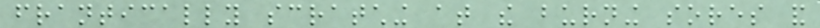frantically scratching at the burning sores and
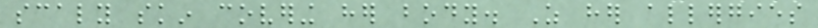scaly skin covering her body. As her allergies
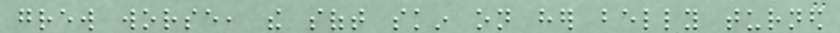grew worse, the soft skin on her belly turned
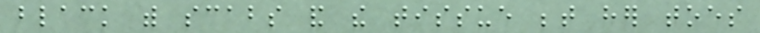black with scabs and the tissue between her toes
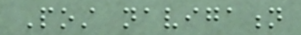Post navigation
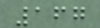167
